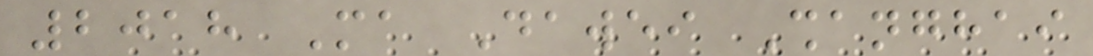2018 Ma Dawei Shanghai
